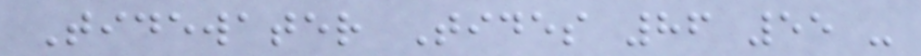Tidewater Tides 86 55 -
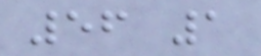56 1
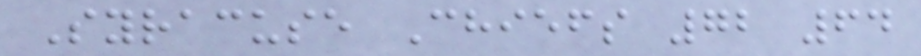Syracuse Chiefs 72 64
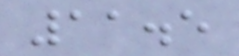11.5
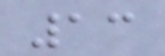13
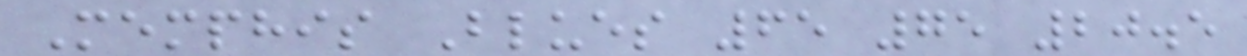Memphis Blues 65 75 20.5
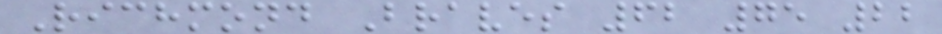Richmond Braves 62 75 22
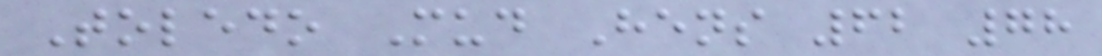Toledo Mud Hens 62 78
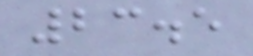23.5
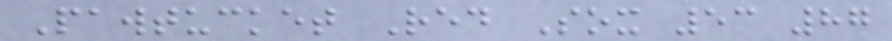Pawtucket Red Sox 53 87
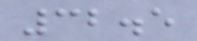32.5
